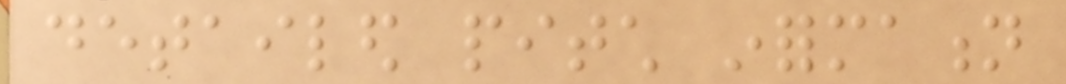detailed pitch information
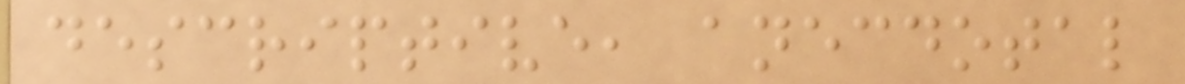descriptive, anecdotal
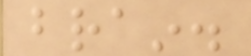brain.
